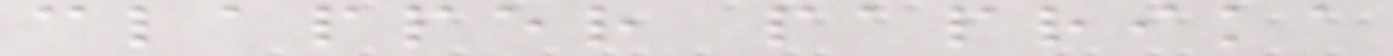clapper paprika
